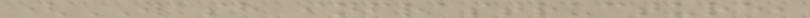(WASH infrastructure,
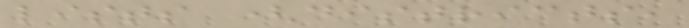lists (districts,
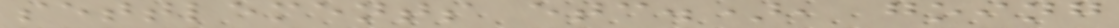settlements etc.), going
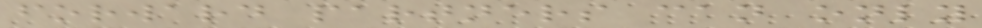forward partners can only
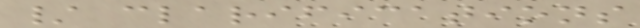/ clarifications
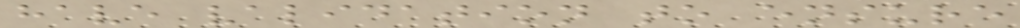have validation to ensure
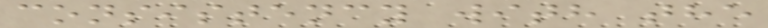consistency with the
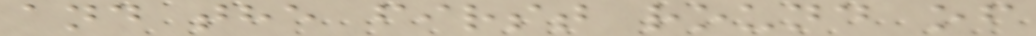and the first round of
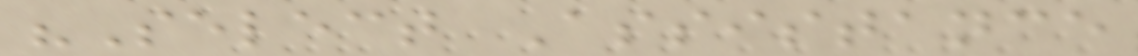"Select Assistance
